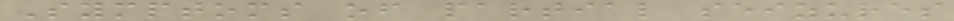Symptoms of partial seizures
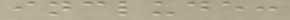include:
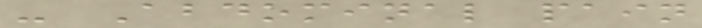- Abdominal pain
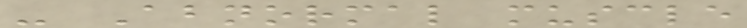- Abnormal muscle
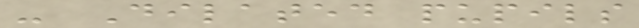- Dilated pupils
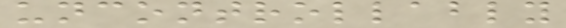uncontrollably
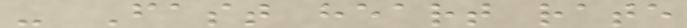- Fast heart rate
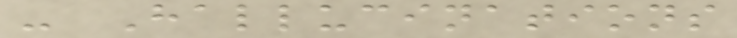- Hallucinations
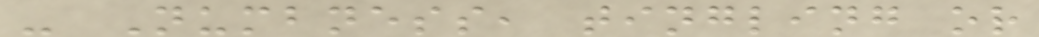- Numbness, tingling or
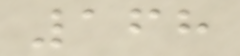168
